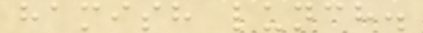hamish lunch.
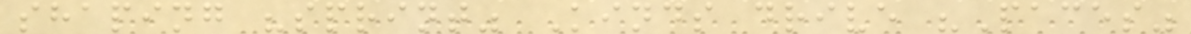shaping "sprint" Kinds drive "Paces"
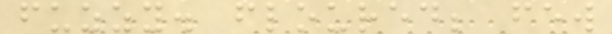fuzzy. floured; few
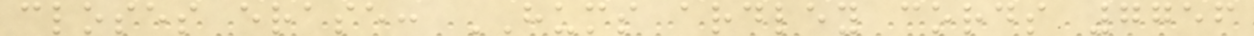closes erase: HUMS ardley cords 7756
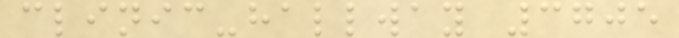clinic-hallway 3705
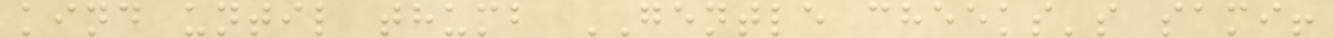kind until thumb GENTLE cheeks's sami!
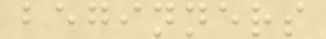beginners
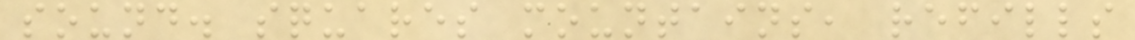sound. squares mountains, refills
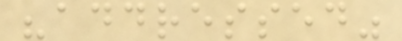"addressed"
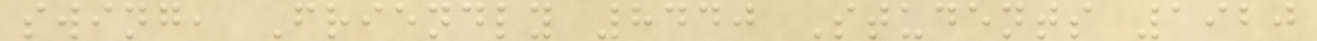swing, Friendly 8440 Students 1920
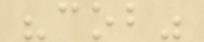"cob"
